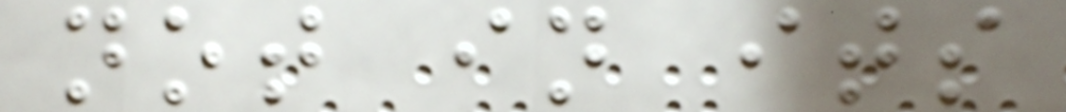not in its
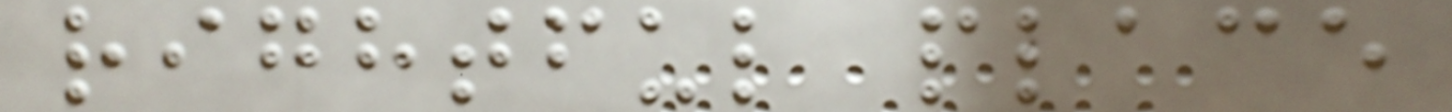rightful place
